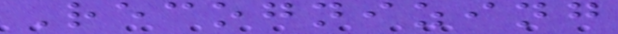Recognizing
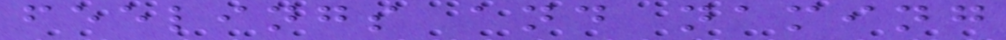feelings and naming
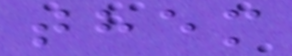them
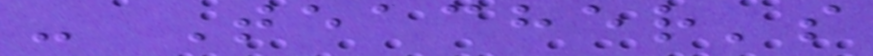- Teacher's
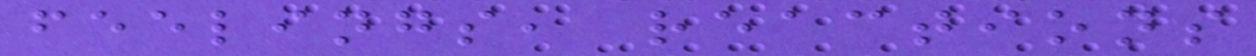feelings, reactions
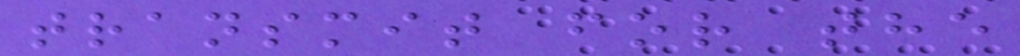transmit for the
